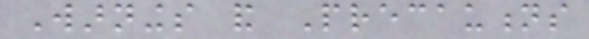Warnings and Precautions
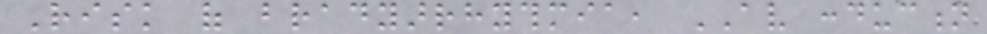Risk of bradyarrhythmia, AV conduction
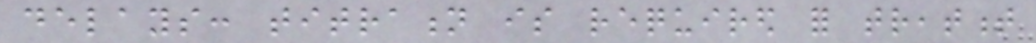delays: titration is required for treatment
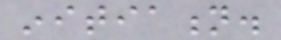initiation.
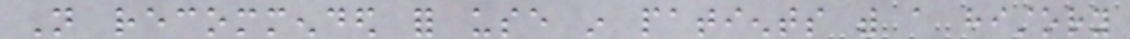Not recommended for use in patients with a history
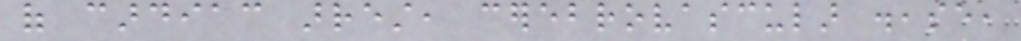of cardiac arrest, cerebrovascular disease,
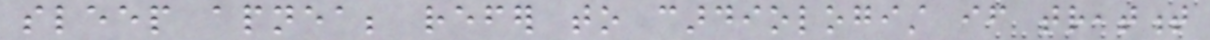sleep apnea; refer to cardiologist if treatment
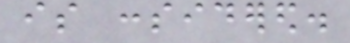is considered.
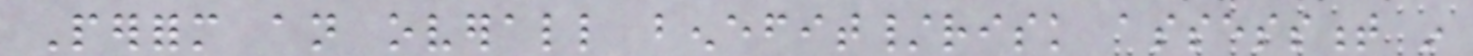Perform an overall benefit/risk assessment in
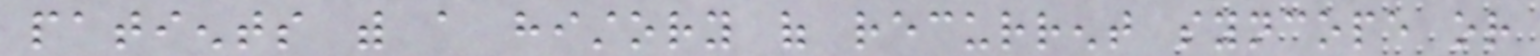patients with a history of recurrent syncope or
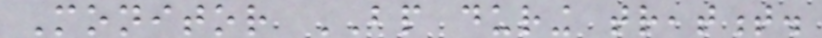Monitor BP during treatment.
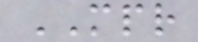MPR
